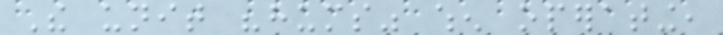The unit "hums" when operating,
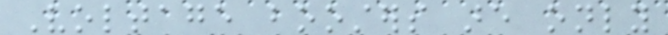Voltage boosters are only
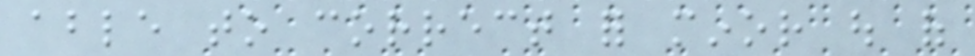able to correct for minor out of
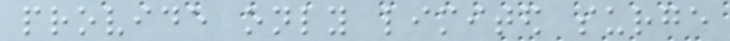provide only limited surge
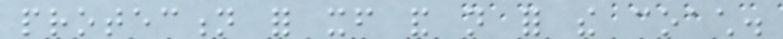protection for itself and not for the coach.
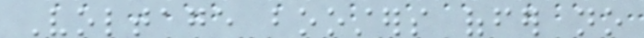Voltage boosters offer no
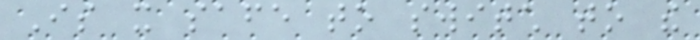Is it safe to switch to the
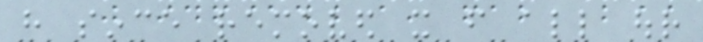have since removed it from all our
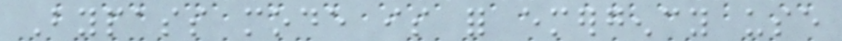Bypass mode is for emergency use
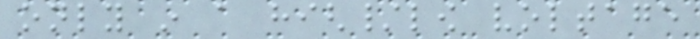only in a high/low voltage
